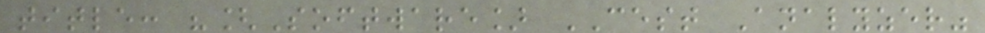title: "[Software] CEST Analyzer"
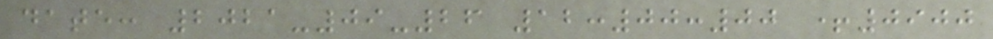date: 2021-09-26 12:00:00 +0900
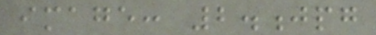image: 2.jpg
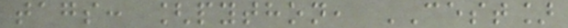tags: [python, CEST]
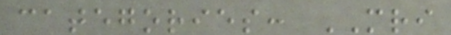categories: MRI
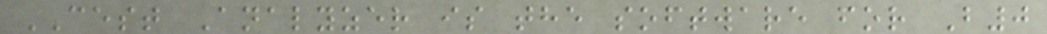CEST Analyzer is the software for B0
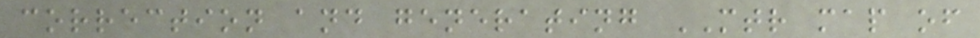correction and generating MTR map of
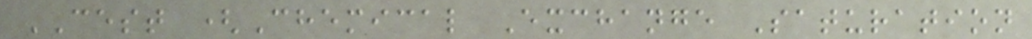CEST (Chemical Exchange Saturation
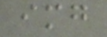img
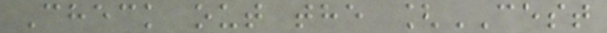Check out the [CEST
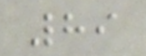89
